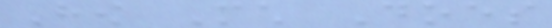How Much Does
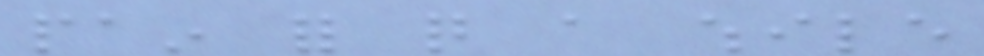pain for quite a while
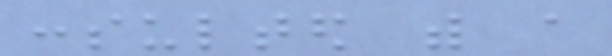consulted with a
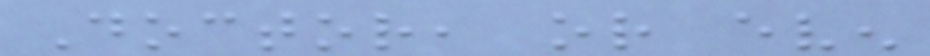Doctor, or even
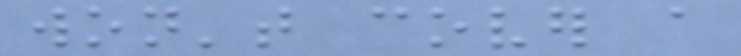won't cover a
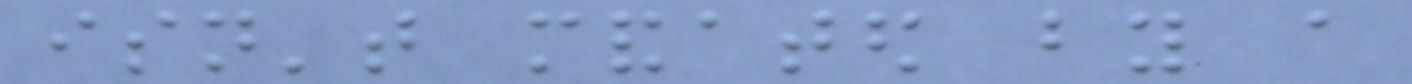isn't mandated by a
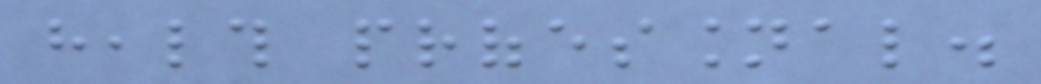health professional.
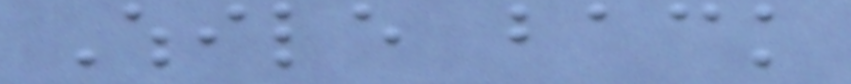While back
